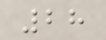28
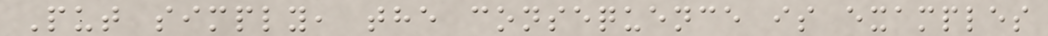Put simply, the consequence is examples
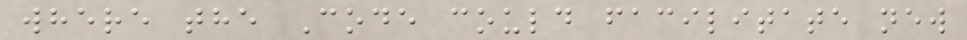where the Code could facilitate new
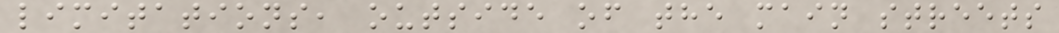limitations, outside of the main streets
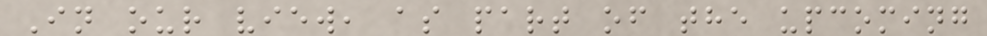In our view, as part of the upcoming
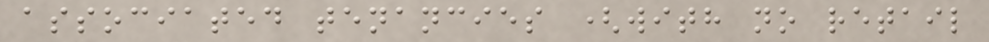associated tenancies (with no retail
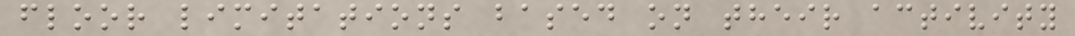floor limitations based on their activity
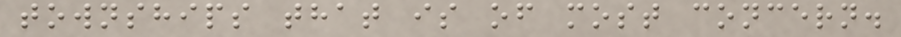townships that is of most concern.
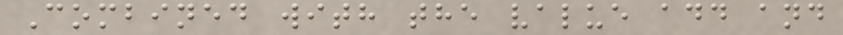Combined with the value add and
